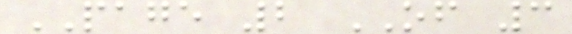PAGE 2 OF 3
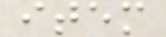item
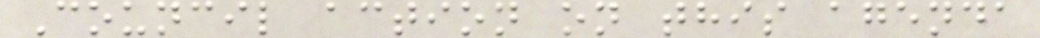Council action on this agenda
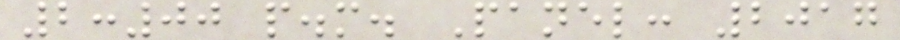2:00 p.m. Panel: 2017
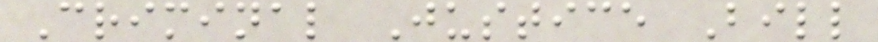Criminal Justice Bill
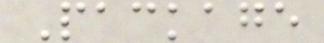Package
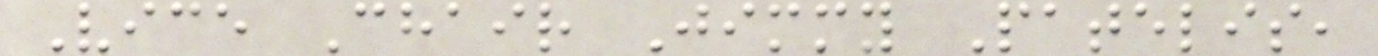Vice Chair Jimmy Patelis,
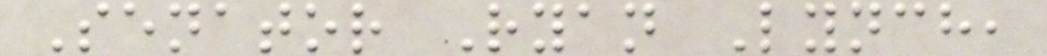Senator Ryan Lynch,
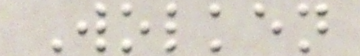Wolken
